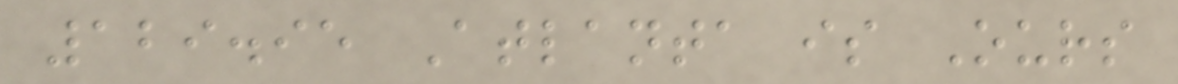129.95 Atlanta is Ours
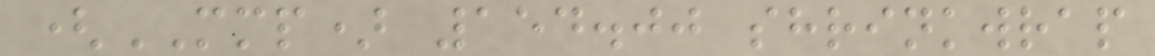(MMP) 154.00 shrinkwrap
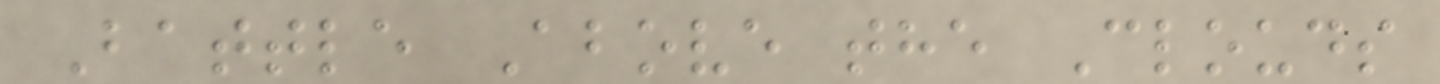Battle Above the Clouds
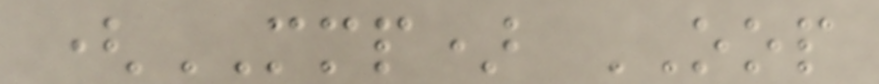(MMP) OOP
